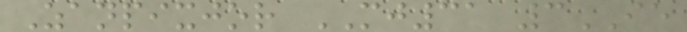Zanpixjor MJ31 3IE
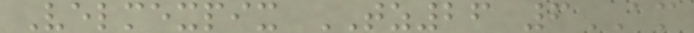Velmexpix TZ26 6AM
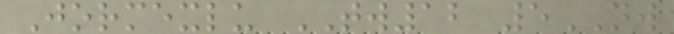Jormexlu TW12 5NW
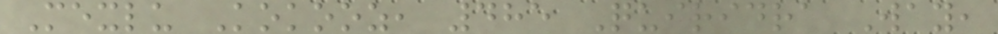Mexlu Kokooz, 485 Quiridra Way,
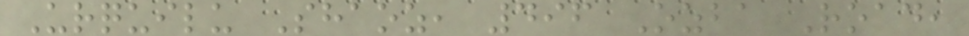Urquilu Shaoz, 496 Ozba Road,
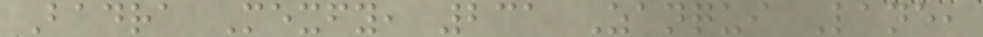Badra Mexfy, 231 Zanqui Lane,
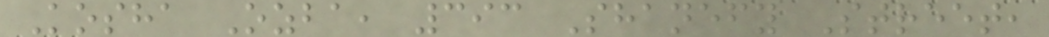Kosha Ozba, 393 Shanefy Street,
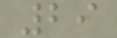29
